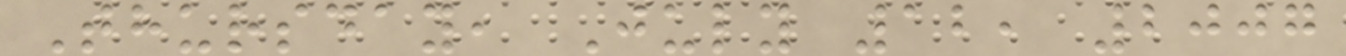Thursday, July 12, 2007
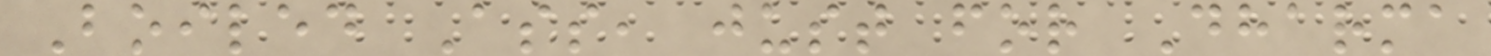Boiled Ass, just for Dharma
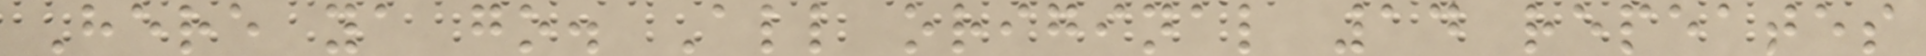Here ya go. All original 14 repeates
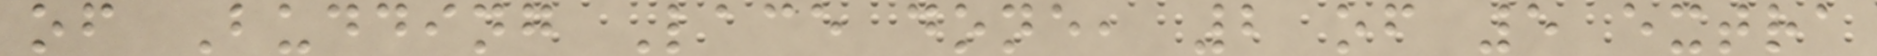of Budding Lace done, 2 of 5 extra
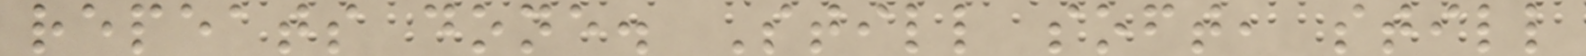repeats done. Still soft, still
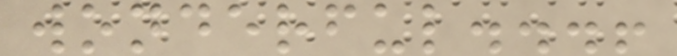wonderful...!
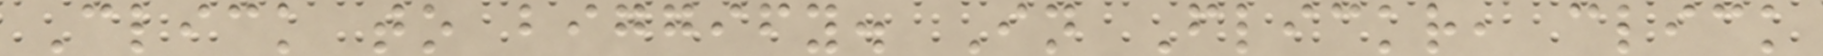Click to biggify. In Flickr, click
